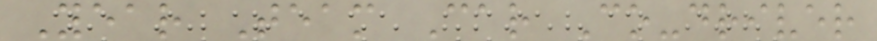Year Team Car Co-driver
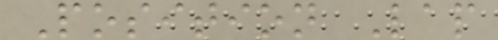Position Lap
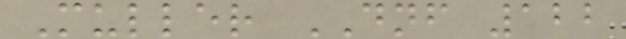Muller DNF 122
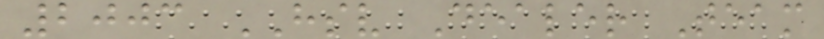2003 HSV Dealer Team
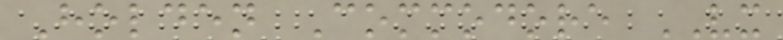Holden Commodore VX
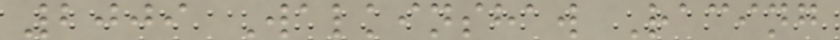2009 Walkinshaw Racing
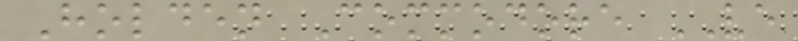Holden Commodore VE
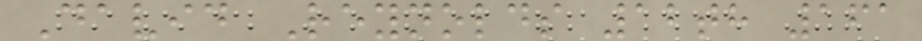David Reynolds 12th 161
